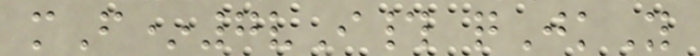mF*7vI# qJkY
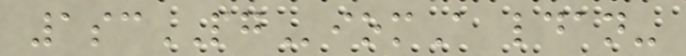1scPGiomA ldan-
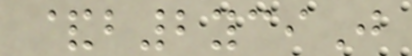&b2yciJ
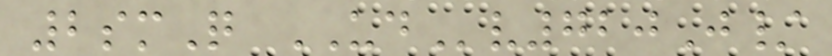2smQ UDv720J/
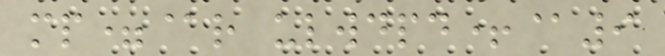mp=@r ulwdpd+@9
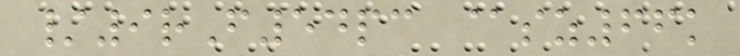/9rF54pc @sz66k
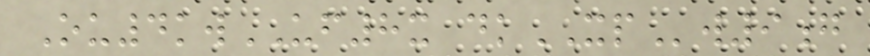Ou4kwUF8x dkXPw9g
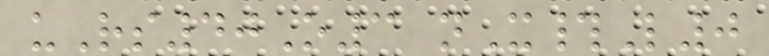uRs40O3 nX#L0
